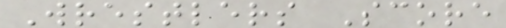Wrestlers Score
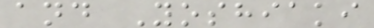and Yoshiaki
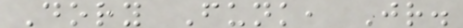Dory Funk, Jr.
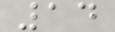14
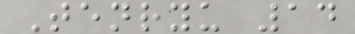Tenryu 14
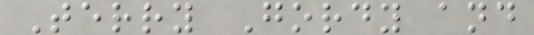Terry Gordy and
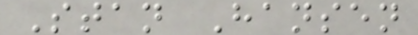Stan Hansen
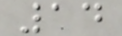14
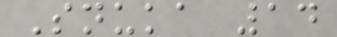Snuka 14
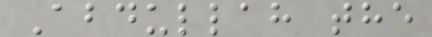Abdullah the
